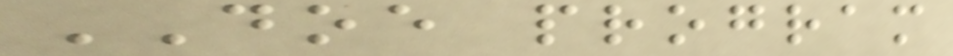DOE program
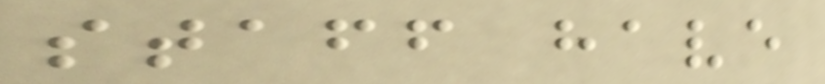staff have
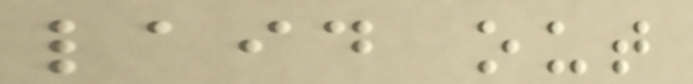laid out
